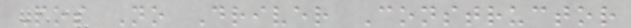Pos No Driver Constructor
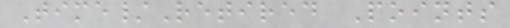Time/Retired Points
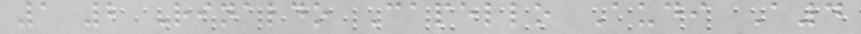1 2 Rinaldo Capello Audi A4
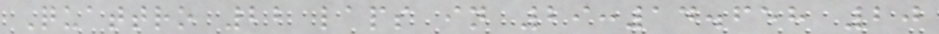Quattro 22 laps in 29:14.658 20
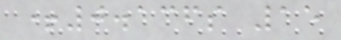+0.136s 15
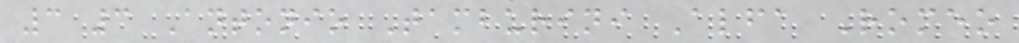3 3 Antonio Tamburini Alfa Romeo
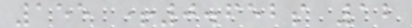155 +0.652s 12
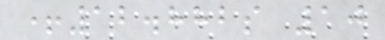+12.882s 10
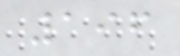196
